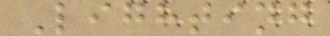Lighting
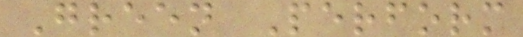Green Perform
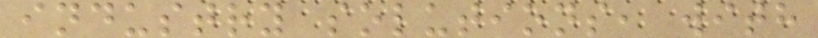industry solutions, with
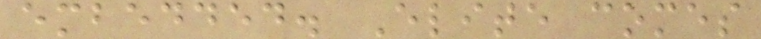embedded. Elite comes
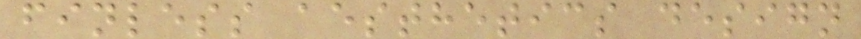finless aesthetics design
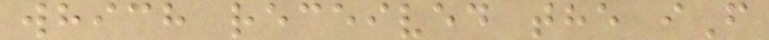which received the iF
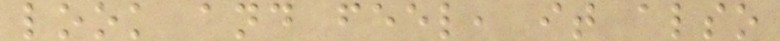look and feel, it also
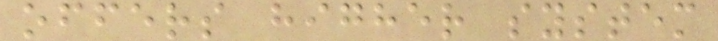offers higher system
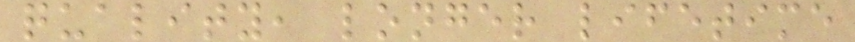quality, longer lifetime
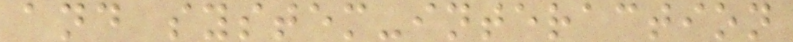and system-interaction
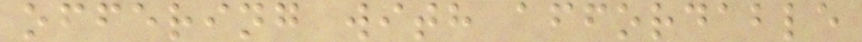offering with affordable
